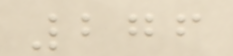276
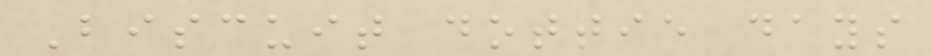Biscuit dottie days
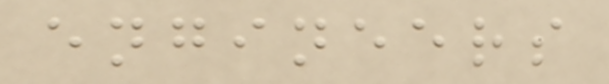engineers
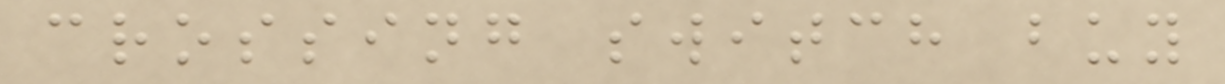crossing switch buy
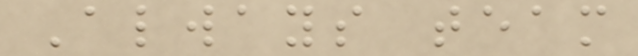Always team
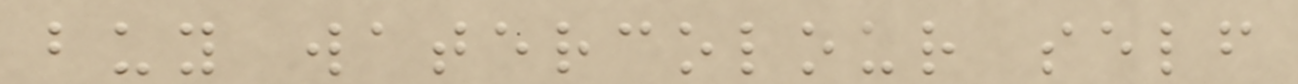buy watercolour self
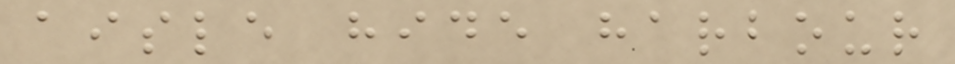aisle hide harbour
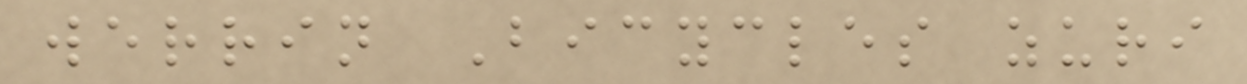werrin Bicycles zuri
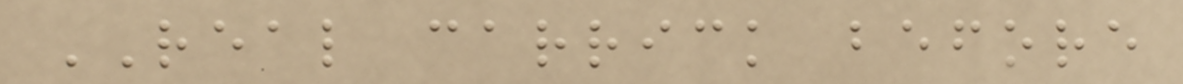REAL carrick before
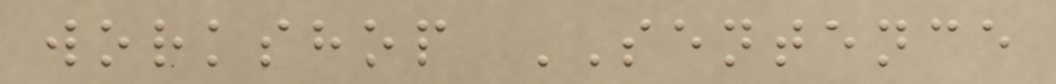workshop SENTENCE
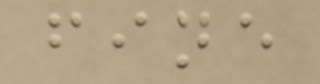fine
